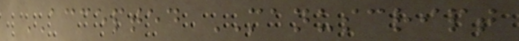ACCEPTED MANUSCRIPT
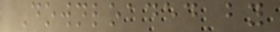Downloaded by
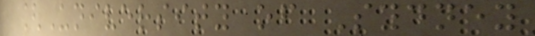[University of Sydney
